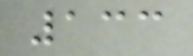133
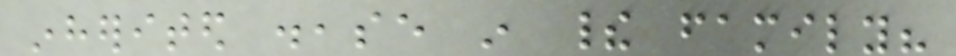inherited disease in their family?
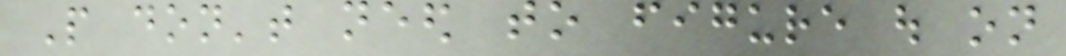People don't need to figure out on
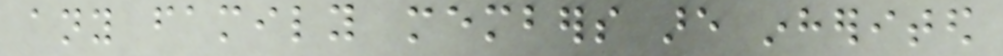any family members are inherited
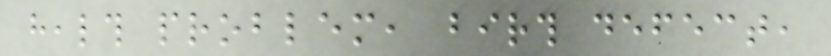health problem, birth defect,
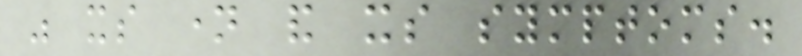was its name and its symptoms.
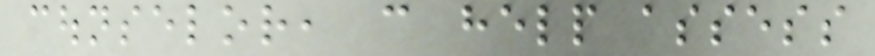counselor, can help assess
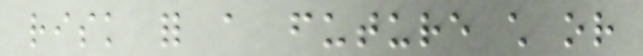risk for a future child or
